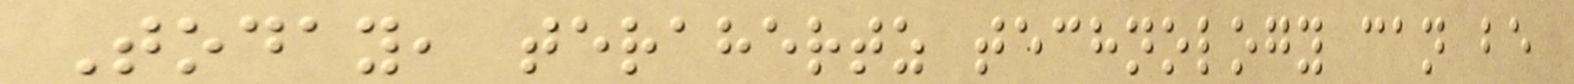Today, terahertz technology can be
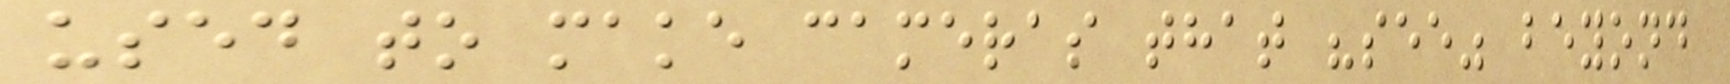used to make cameras that "see" beyond
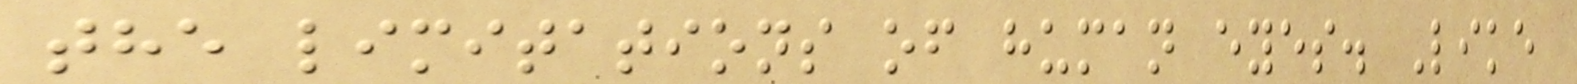the limitations of human eyes. Like
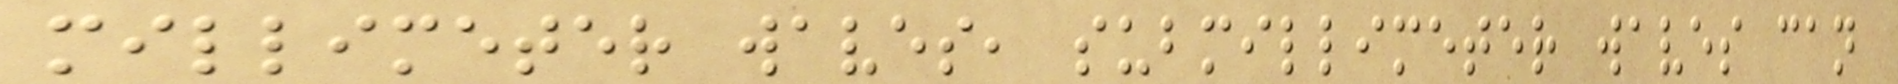millimeter waves, submillimeter waves can
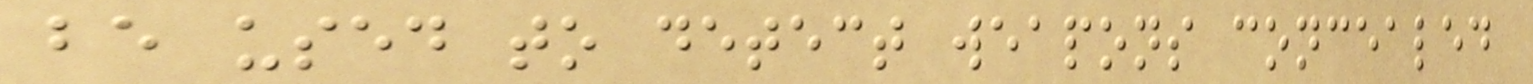be used to detect weapons concealed
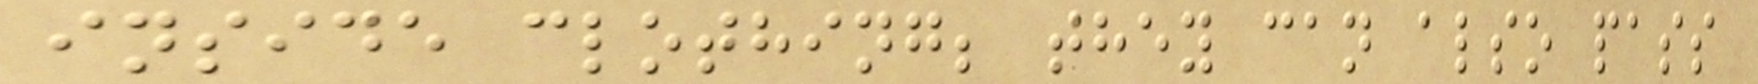inside clothing; they can also pass
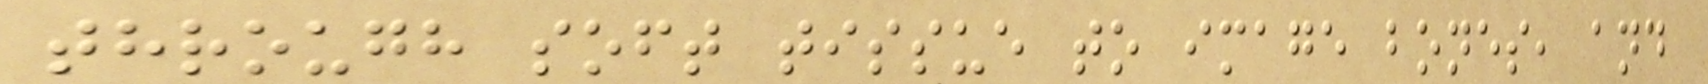through soft tissue to image bones, and
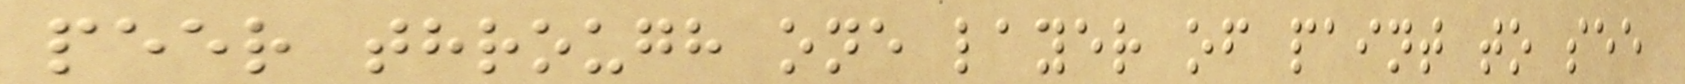peer through one layer of paint to see
